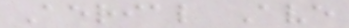Aerial Ave
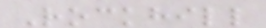Rockhill
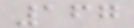167
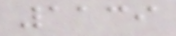1139
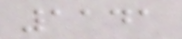1141
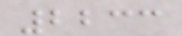2233
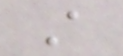A
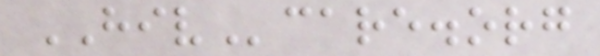HIVcare.org
